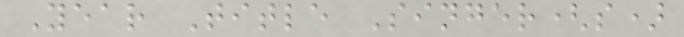Year Title Singer(s)
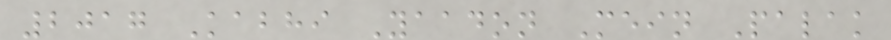2017 Kabhi Yaadon Mein Palak
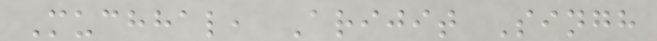Muchhal, Arijit Singh
